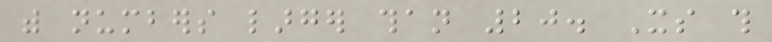with numbers larger than 20. Its this
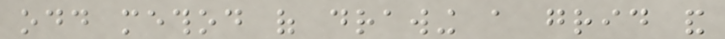odd method of drawing a grid and
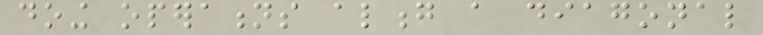doing operations along a diagonal
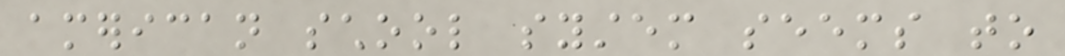american school system seems to
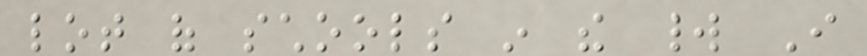lot of schools in the world I
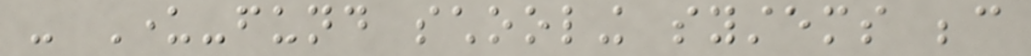- Under-fund schooling systems because
